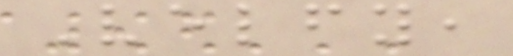Velfy,
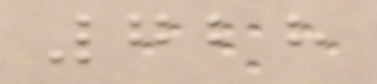728
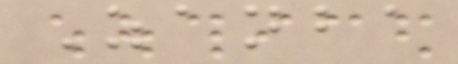Zanba
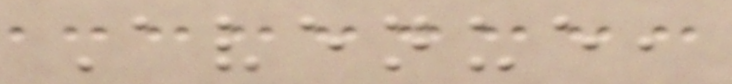Avenue,
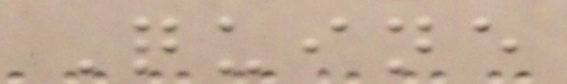Quine
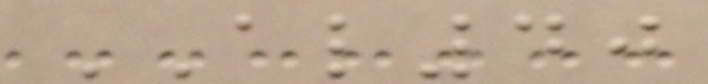AL40
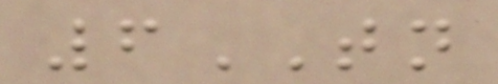6TN
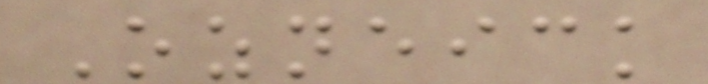Ozneick
